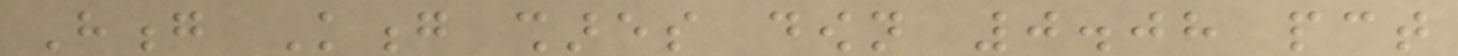Hong Kong shares down 0.08 pct
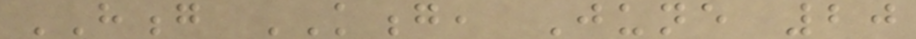HONG KONG, June 20
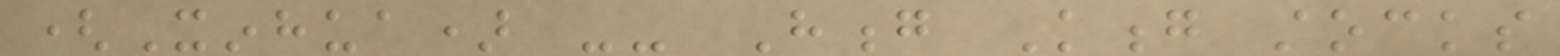(Xinhua) -- Hong Kong stocks
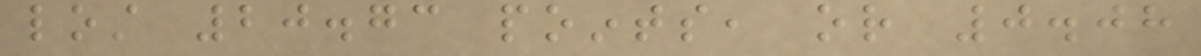lost 20.73 points, or 0.08
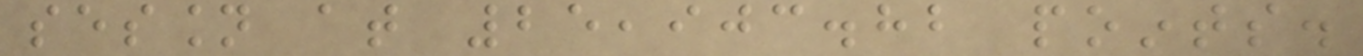session at 25,903.82 points.
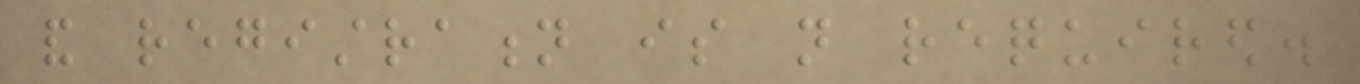and registration is not required.
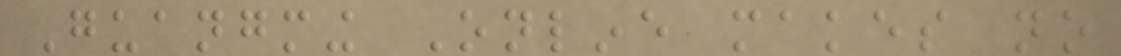Guangming Online makes no
